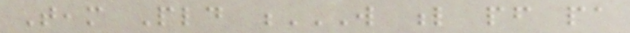Team Pld W L PF PA
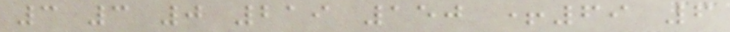3 3 0 219 150 +69 6
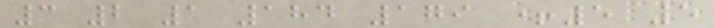3 2 1 184 179 +5 5
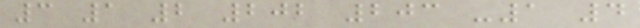3 1 2 202 203 -1 4
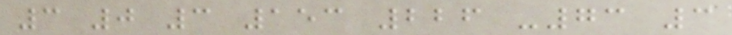3 0 3 153 226 -73 3
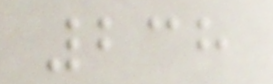238
